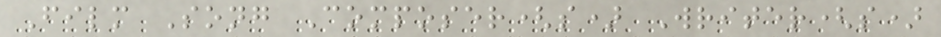Film Song Composer(s) Writer(s)
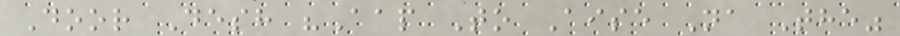Door Desh "Aap To Aise Na The"
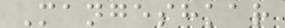Mangeshkar
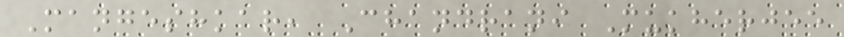Mangeshkar, Chandrani Mukherjee
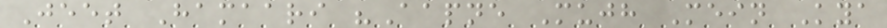Jeet Hamaari "Aapne Mujh Mein Kya
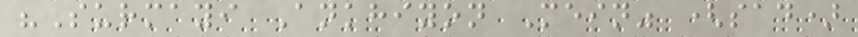"Surmayi Ankhiyon Mein" (sad)
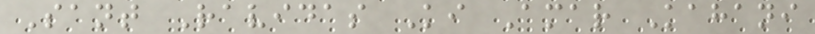Sant Ravidas Ki Amar Kahani
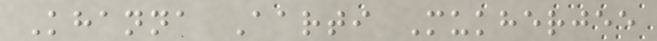Khanna Aarti Mukherjee
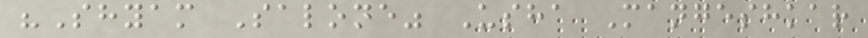"Shyam Salone" Usha Mangeshkar
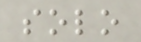solo
